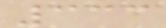333
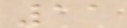11
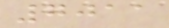7011
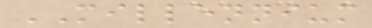MILLENNIUM
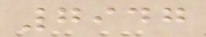7947
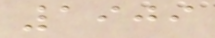1909
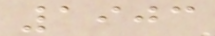1903
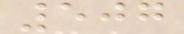507
